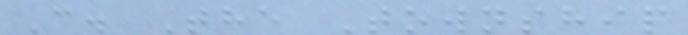C. The Township
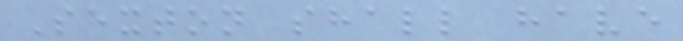Sexton shall have
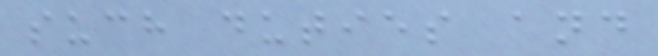such duties and
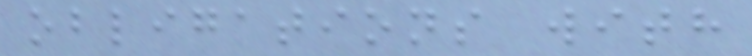obligations with
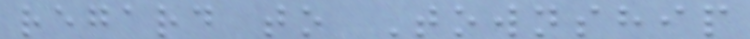regard to Township
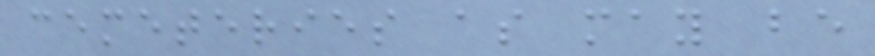cemeteries as may be
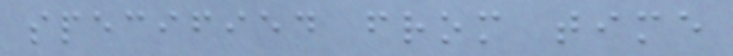specified from time
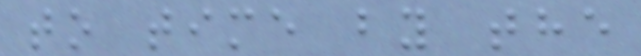to time by the
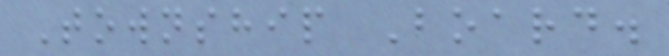Township Board.
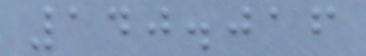140.016
